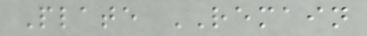Plate REMAIN
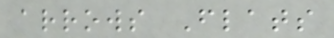arrows Flats
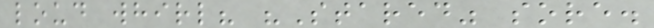loud whirl? "Stared" sore.
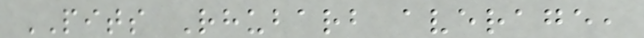PITS Rhubarb average,
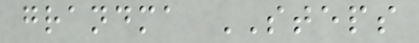grandma STEPS
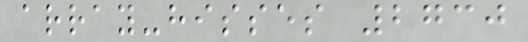array-hisses 2730
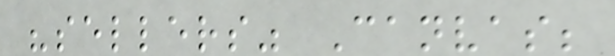"sellers" Canvas;
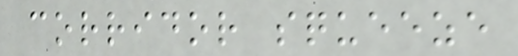corridor squeeze
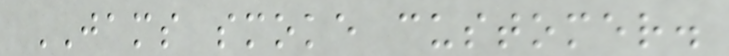JAMS smoke customer.
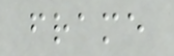frame
